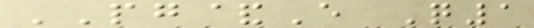PG&E Q1
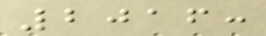2016:
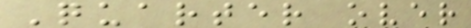Quarter over
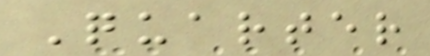Quarter
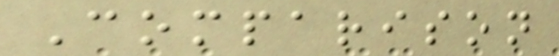Comparison
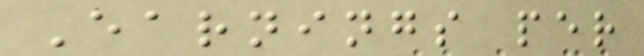Earnings per
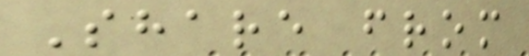Share from
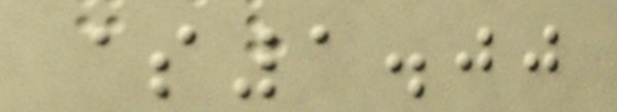$1.00
